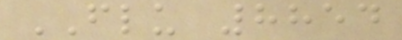FLU 8854
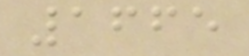1665
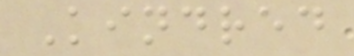Kindred
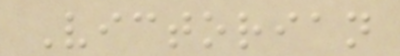Victorian
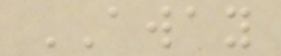AWAY
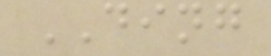DING
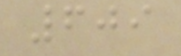609
